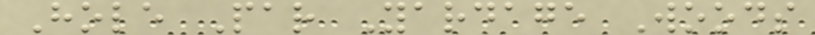Hole Par Yardage Woods
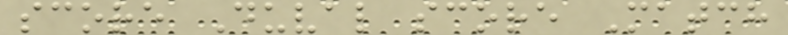score Duval score Match
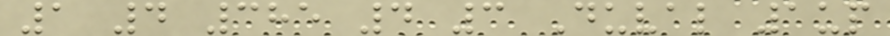1 4 385 4 3 Duval 1up
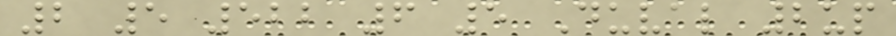2 5 522 6 5 Duval 2up
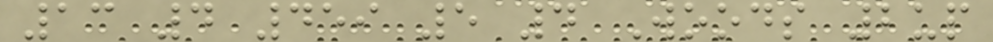13 4 459 5 4 Woods 2up
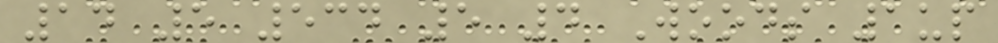14 5 534 5 4 Woods 1up
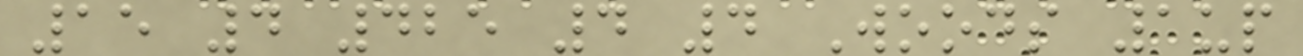15 4 425 4 4 Woods 1up
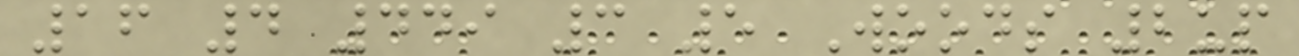16 4 449 3 5 Woods 2up
